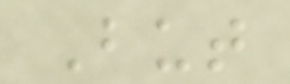But
